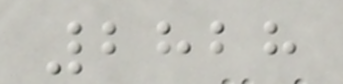2828
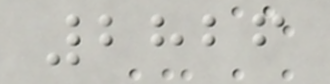2826
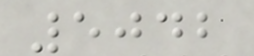5042
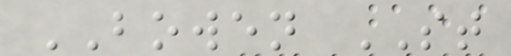BOWEN ST
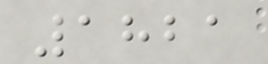1821
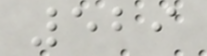529
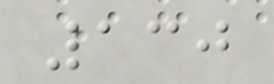130
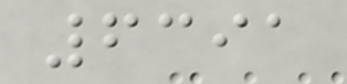6391
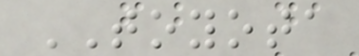TOYOTA
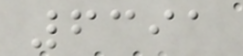6391
